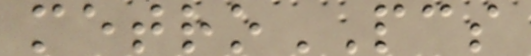metroPCS
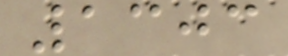1303
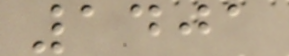1401
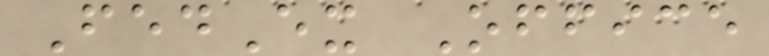FedEx Office
